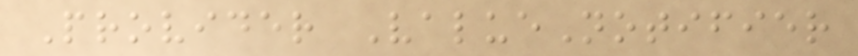Provider ValueNotifier
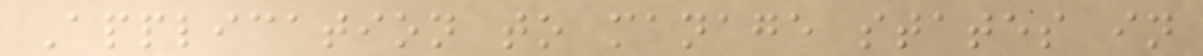Application to manage states in
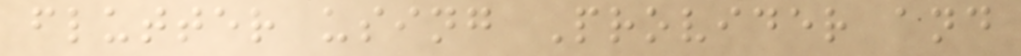flutter using Provider and
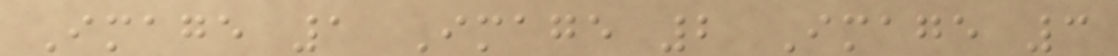Image 1 Image 2 Image 3
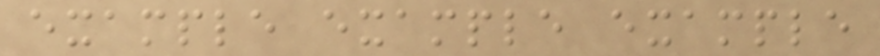example example example
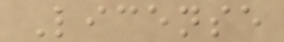License
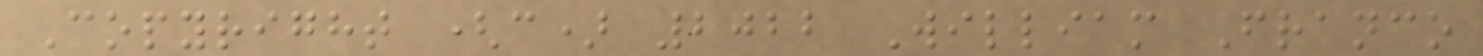Copyright (c) 2022 William Franco
